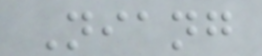Niang
